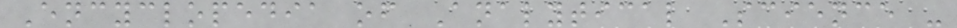Encyclopedia of Analytical Science -
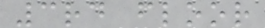3rd floor
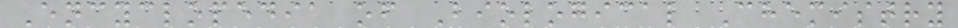Encyclopedia of Biological Chemistry
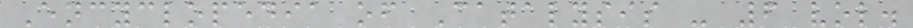Encyclopedia of Catalysis - 6 vol.
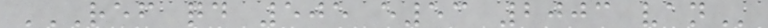REF QD 505 E53 2003 VAN
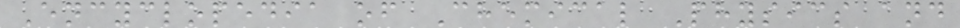Encyclopedia of Chemical Physics and
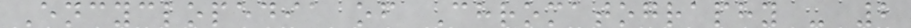Encyclopedia of Chromatography - 2
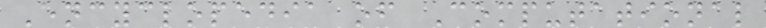Encyclopedia of Computational
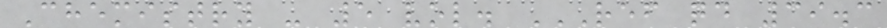Chemistry - 5 vol. REF QD 39.3
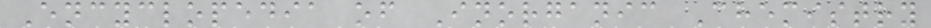Encyclopedia of Inorganic Chemistry
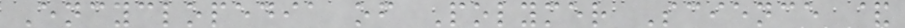Encyclopedia of Polymer Science &
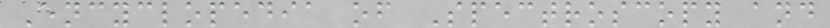Encyclopedia of Spectroscopy and
